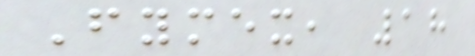Fymex, 18
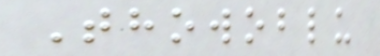Thowoblu
